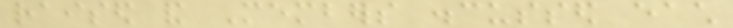raised and Members discussed each
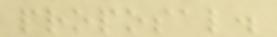proposal.
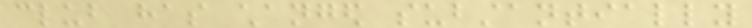club has changed substantially
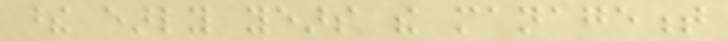these early years the management
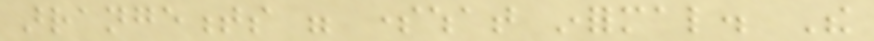arrangements were somewhat informal. The
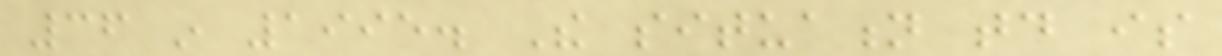36 in 1995. The situation today is
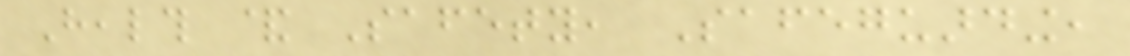Health & Safety, Safeguarding,
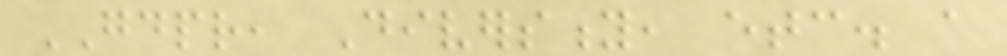GDPR, Diversity, etc. a
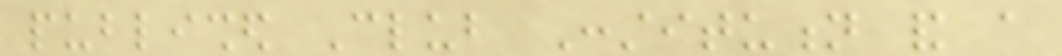published Club Constitution and a
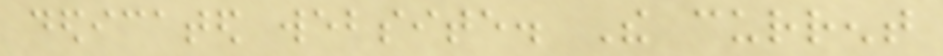dedicated website. The current
